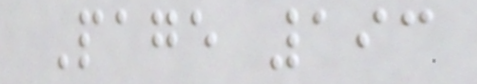Page 193
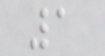1
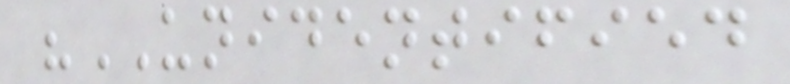"UNIDENTIFIED
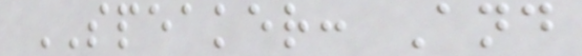SPEAKER: And
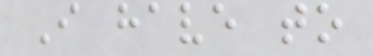I have to
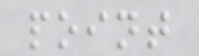point
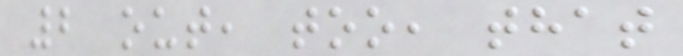2 out, too, that
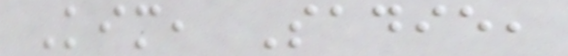Kim, Sadie,
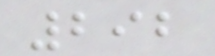292
